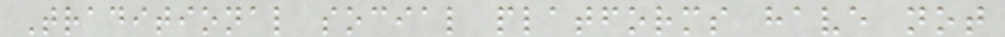Traditional social platforms have not
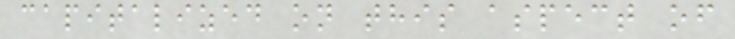capitalized on this aspect of
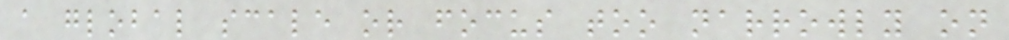a global scale or focus too narrowly on
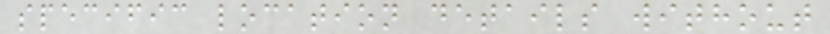specific location details without
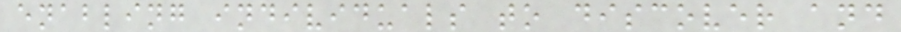enabling individuals to discover and
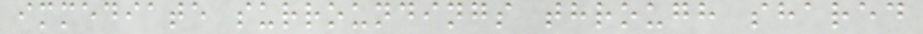immediate surroundings through shared
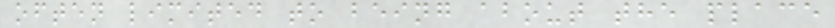often limited to being about the place
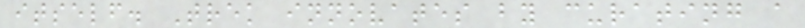itself. Trek innovates by curating a
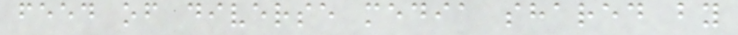feed of diverse media shared by
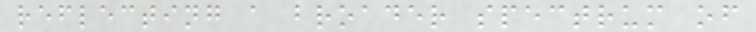reflecting a broader spectrum of
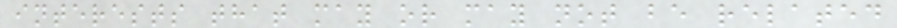interests that may or may not be related
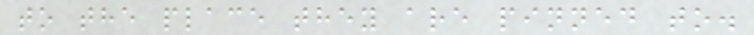to the place they are pinned to.
